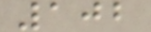102
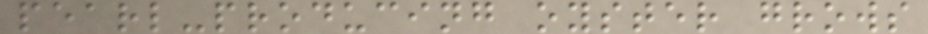pearl-producing oyster grows
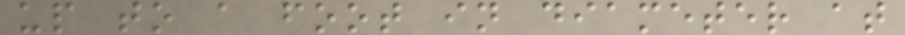up to a foot in diameter at
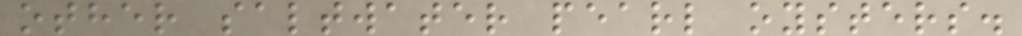other saltwater pearl oysters.
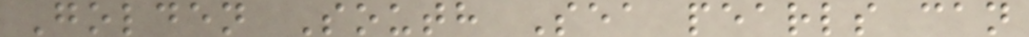Golden South Sea pearls can
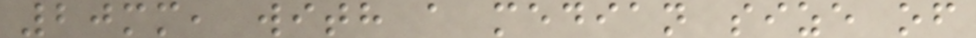20mm, with a median size of
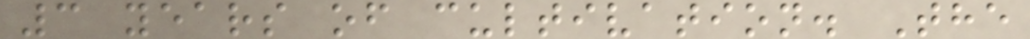3 years of cultivation. The
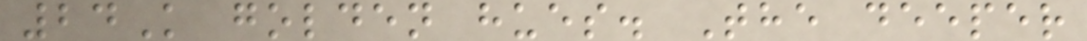24K golden hues. The deeper
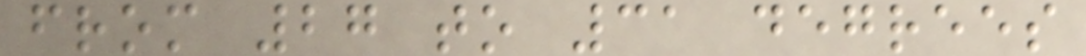from 27 to 31 degrees
